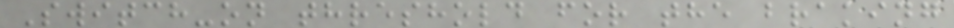Switch-on threshold for the braking
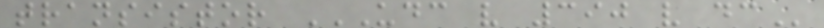transistor UDC V 390 V DC
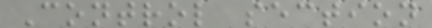Control section
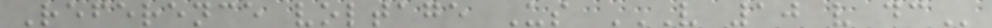Reference voltage Us V 10 V DC
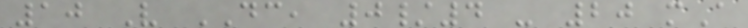10 V DC, 0/4 - 20 mA
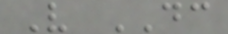V DC
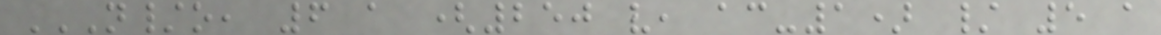N/O, 6 A (250 V, AC-1) / 5 A
